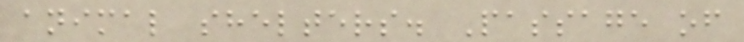animal shelters. Passage of
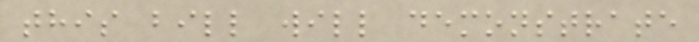this bill will demonstrate
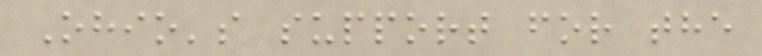Ohio's support for the
